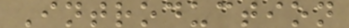Introduction
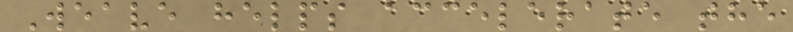Weave helps accelerate the
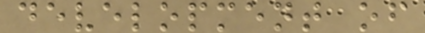development of
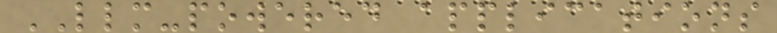LLM-powered applications
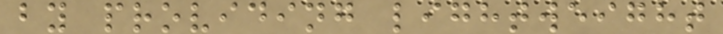by providing lightweight
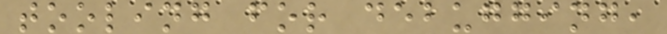tooling for debugging,
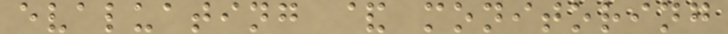evaluating & monitoring
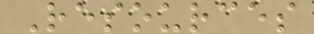Resources
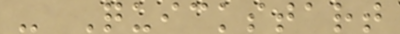- Quickstart
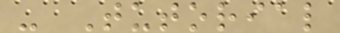- Tutorial
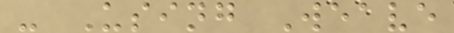- Using Weave
